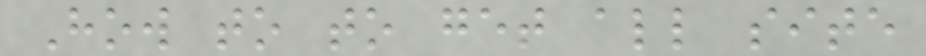How to to get all site
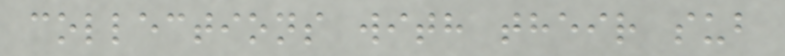collections with their sub
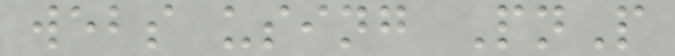webs using PnP
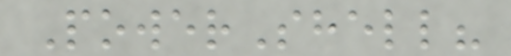PowerShell?
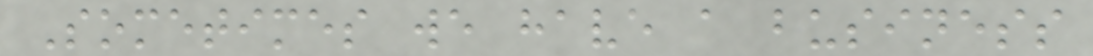Sometimes we have a business
